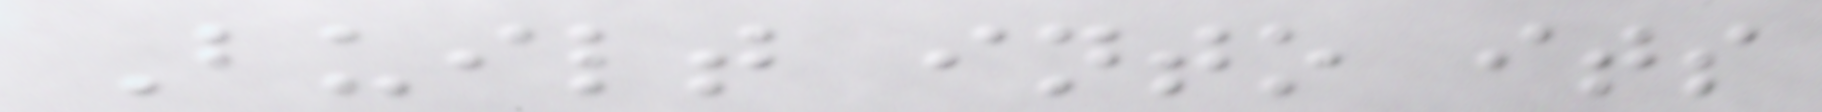Built into its
